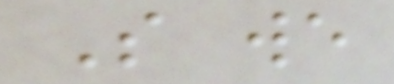So we
